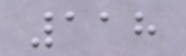118
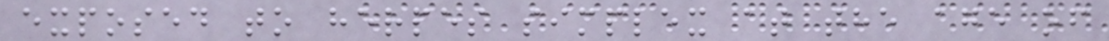exposed to herpes simplex at the age of
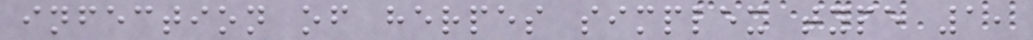infection of herpes simplex type 1,
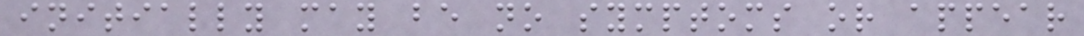initially may be no symptoms or appear
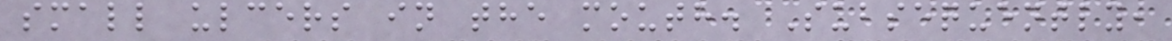small ulcers in the mouth. Subsequently,
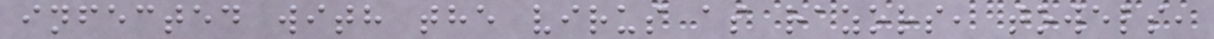infected with the virus as razors, towels,
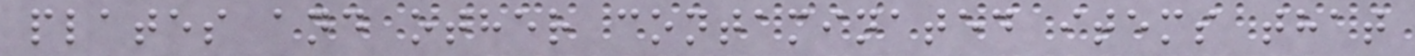plates and other contaminated items that
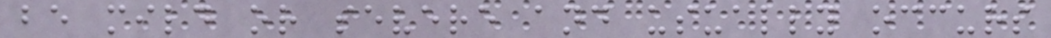be mild or severe and usually occurs
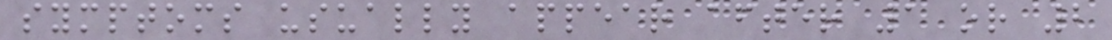symptoms usually appear after 1 or 2
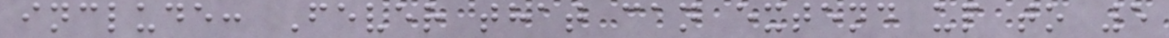include: Fever that can extend up to 5
